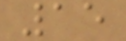15
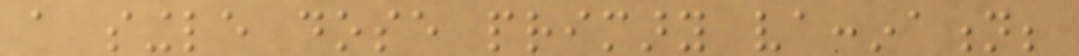a single dose primary vaccination;
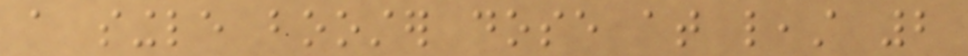a single booster dose at least 2
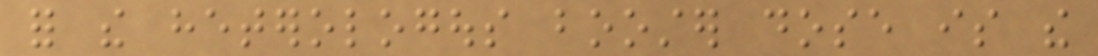for the heterologous booster dose is the
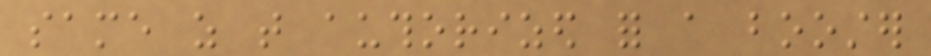same as that authorized for a booster
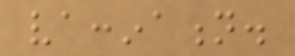vaccination.
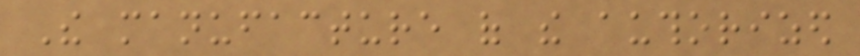The manufacture of the authorized
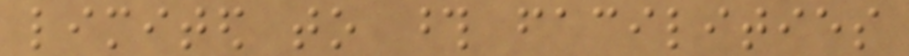limited to those facilities
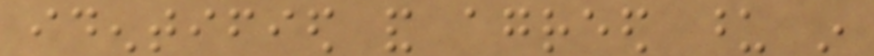identified and agreed upon in
